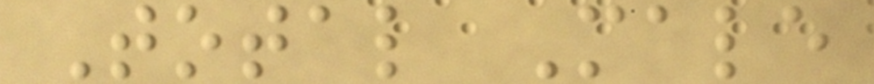Total Male
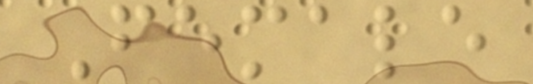Female
